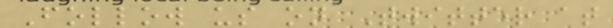Follow us on Twitter at
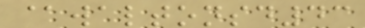@waltonsd43
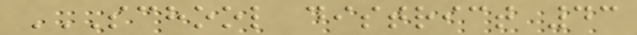SCHOOL DISTRICT 43
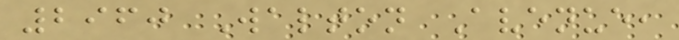2960 Walton Avenue,
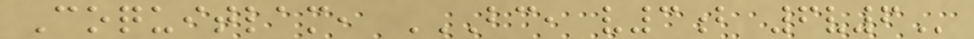Coquitlam, BC, V3B 6V6
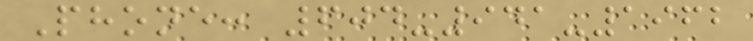Phone: 604-941-1962
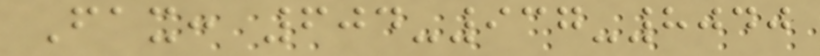Fax: 604-937-8040
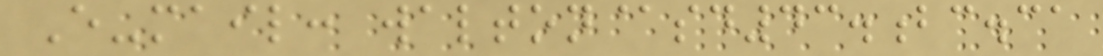E-mail: walton@sd43.bc.ca
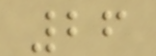26
